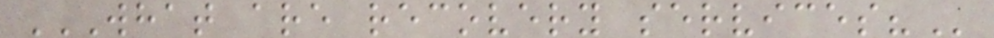WHAT ARE RECOVERY SERVICES?
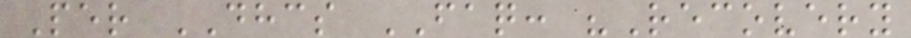Per DHCS FAQ: "Recovery
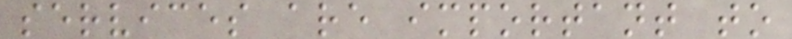services are important to
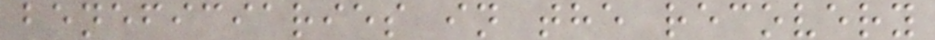beneficiaries in the recovery
